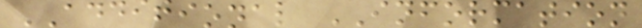ADDITIONAL INFORMATION
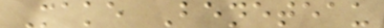Make Beneteau
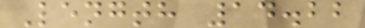Length 14.22
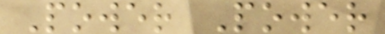Power Power
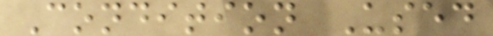Condition Used
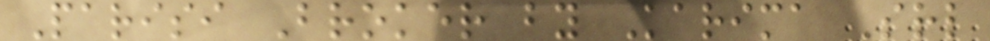Parisi Broker by Karima Srl
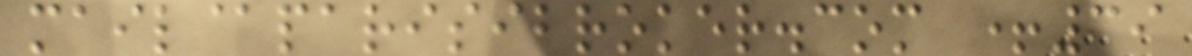mail@parisibroker.com +39
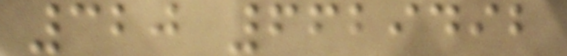320 6629492
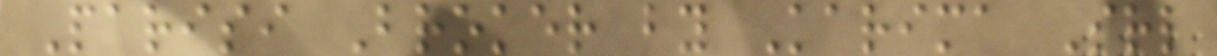Parisi Broker by Karima Srl
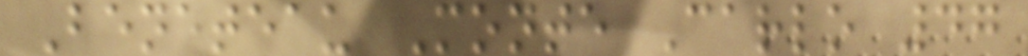Beneteau Monte Carlo 47
